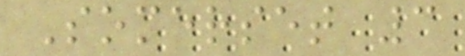Somerset 3
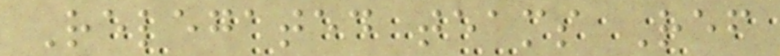Relegated teams Ref
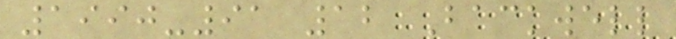1990-91 12 Backwell
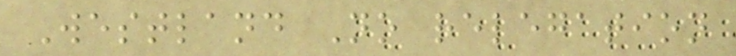Westland No relegation
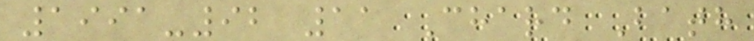1991-92 11 Chard Bath
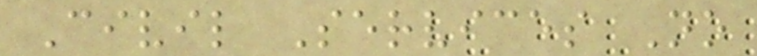Civil Services No
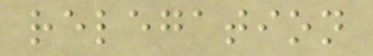relegation
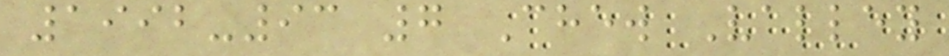1992-93 7 Chew Valley
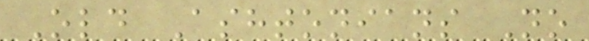Old Ashtonians No
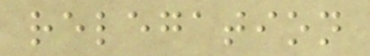relegation
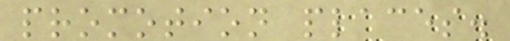promotion places.
